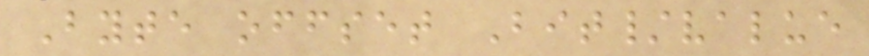Byte offset Bit/value
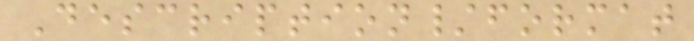Description/format
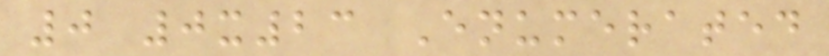0 0x23 Enumerated
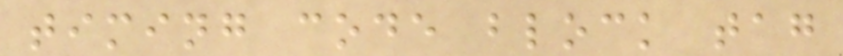timing code block tag
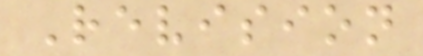Revision
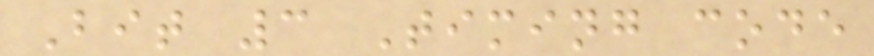Bit 3 Timing code
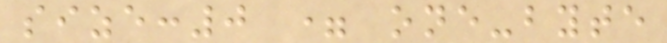size:0 = one-byte
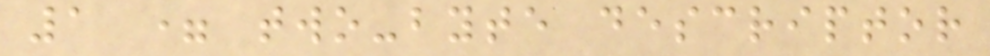1 = two-byte descriptor
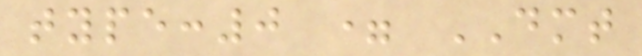type:0 = DMT
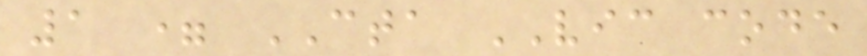1 = CTA VIC code
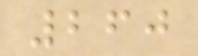260
